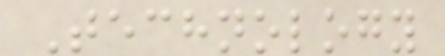Technology
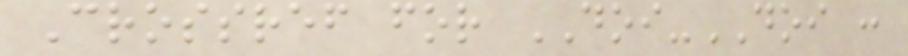Crossref for DOI-DOI :
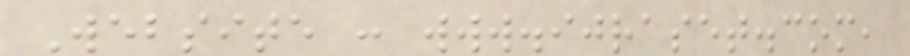Website : www.ijraset.com,
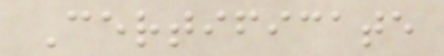Certificate
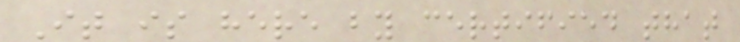It is here by certified that
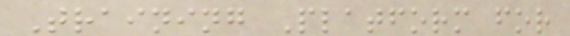Training Platform for
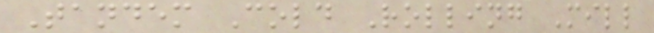Tandem Cold Rolling Mill
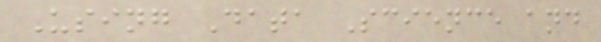Using Data Science and
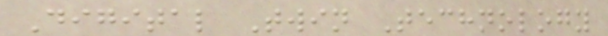Digital Twin Technology
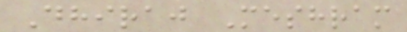Dhiraj Meshram
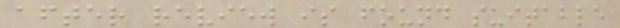after review is found suitable
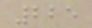225
